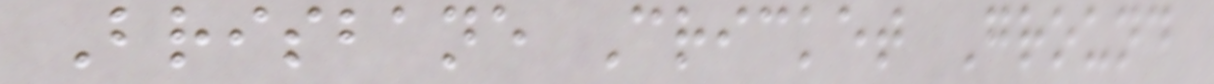Brisbane Cricket Ground
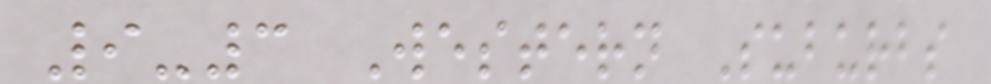9-3 Western Suburbs
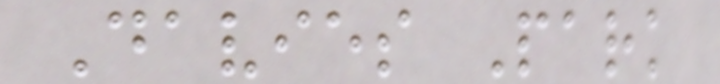Davies Park
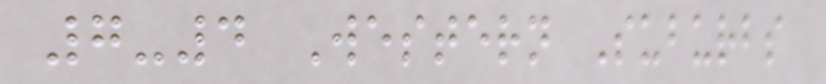7-4 Western Suburbs
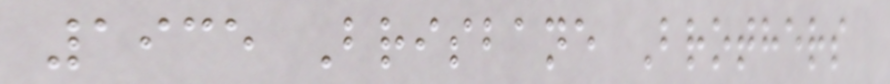1935 Brisbane Brothers
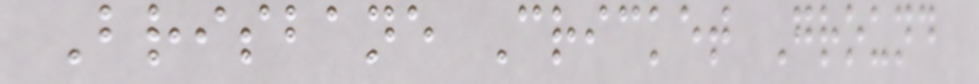Brisbane Cricket Ground
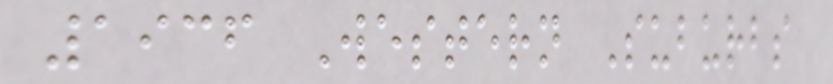1936 Western Suburbs
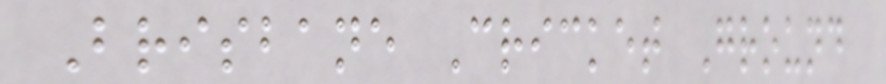Brisbane Cricket Ground
